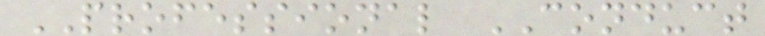PROFESSIONAL CONDUCT
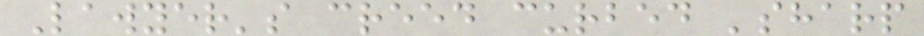Lawyer's creed curbed 'sharp
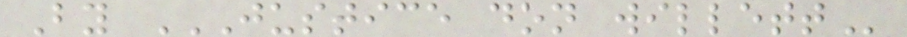By JUSTICE DON WILLETT
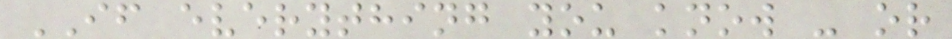IF everything you know - or
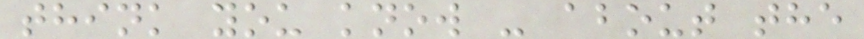think you know - about the
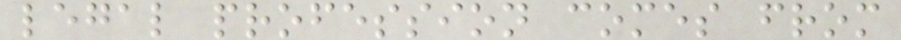legal profession comes from
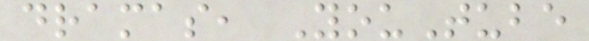dramas, YouTube
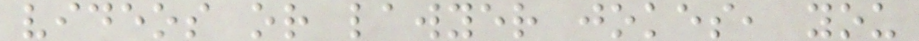videos or lawyer jokes, you
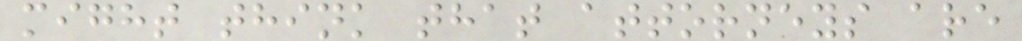might think that attorneys are
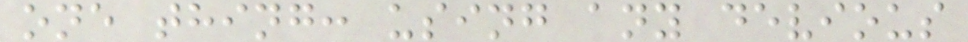one thing: using any devious
